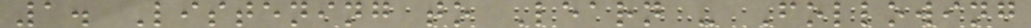1. Listening to Learn - Following
